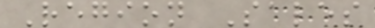Region Sales
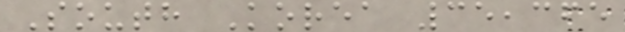South Korea 35,365
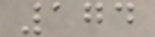174
